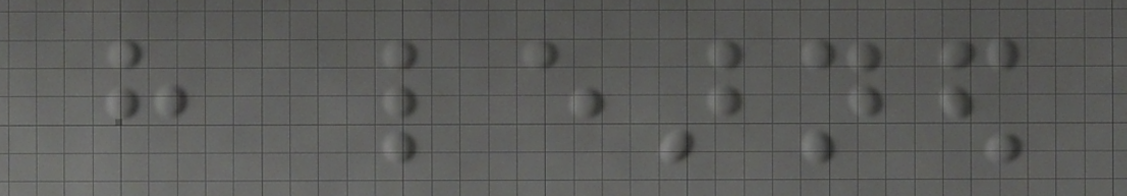have learned
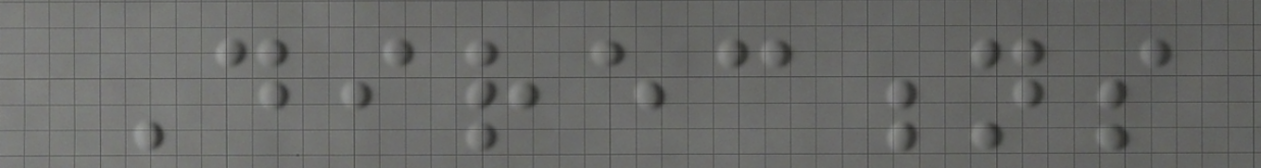Directions
